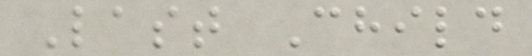Last Child
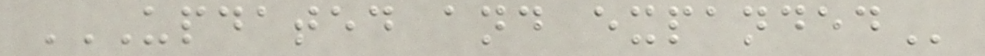UPDATED AND EXPANDED
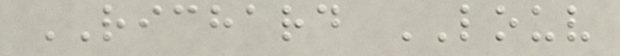RICHARD LOUV
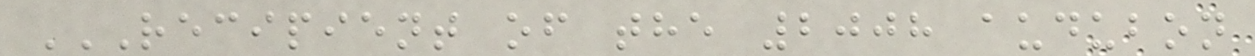RECIPIENT OF THE 2008 AUDUBON
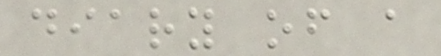diary of a
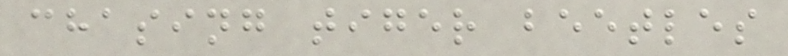chasing tiger beetles
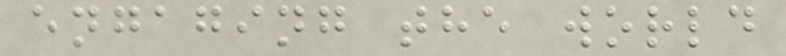engaging the world
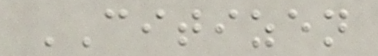CITIZEN
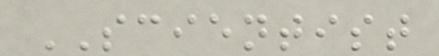SCIENTIST
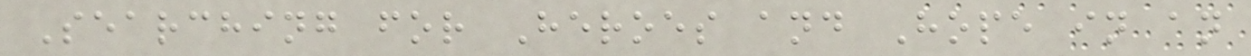Searching for Heroes and Hope in an
